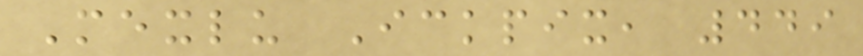Mexlu Ickpix, 449
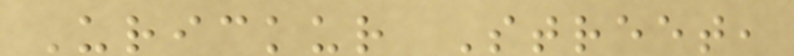Urickur Street,
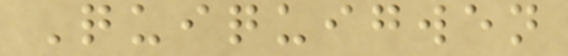Quiquigwen
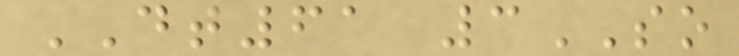DT61 3SO
